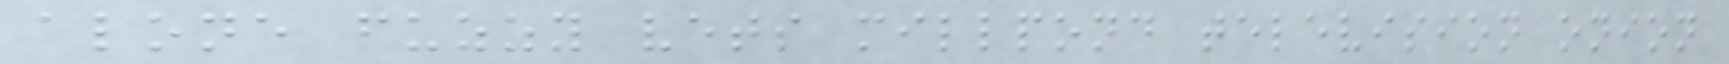alone fuzzy vets millpond television onion
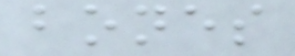bones
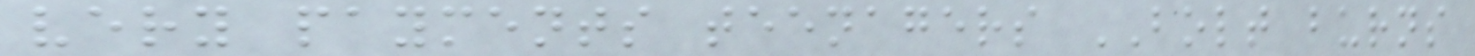very payments teenagers BOLT burns
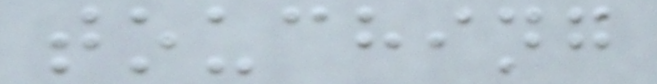touching
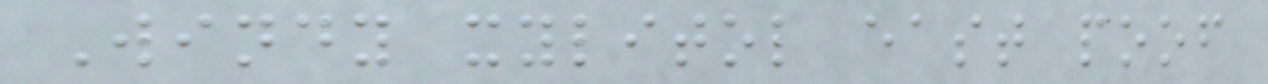Windy xylitol east poof
